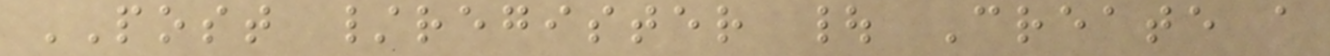POST /register | Create a
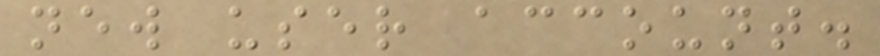new user account.
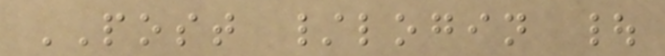POST /login |
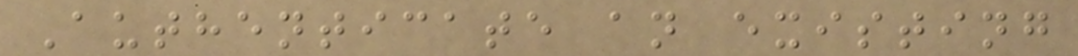Authenticate an existing
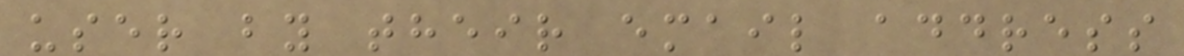user by their email address
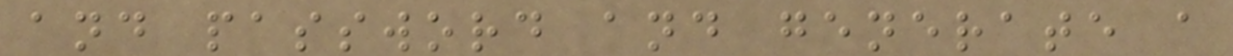and password and generate a
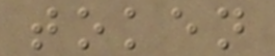token
